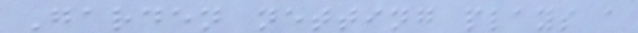Garden netting plays a
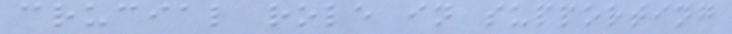crucial role in supporting
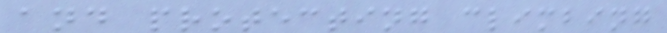and protecting climbing
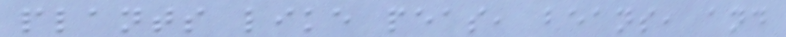plants like peas, beans, and
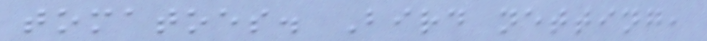tomatoes. Bird netting,
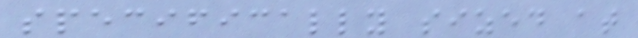specifically sized at
